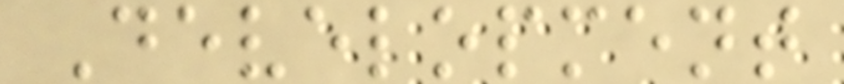Development
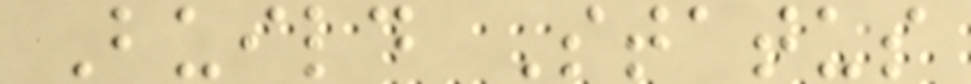Build Status
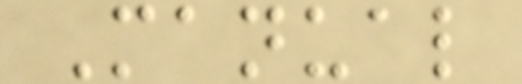Manual
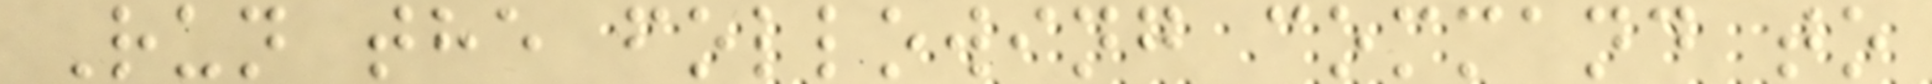Run the following command to
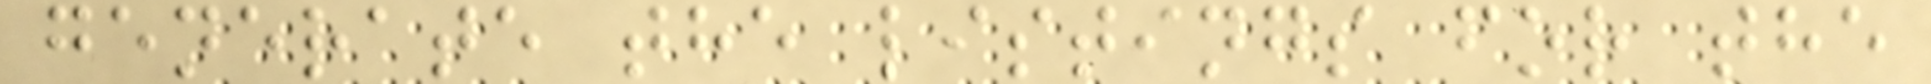generate the listings for the
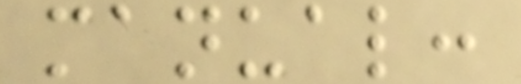manual:
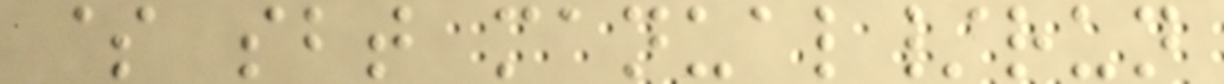$ sbt manual/run
